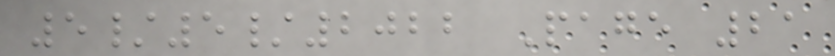5/5/2022 Page 21
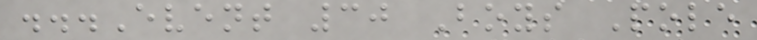...Event 30 Boys Pole
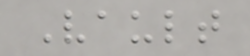Vault
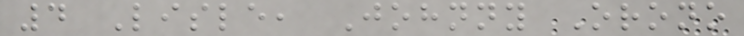4 Lisle, Johnny Orono
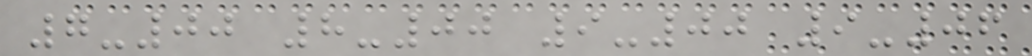7-00 8-00 9-00 9-06
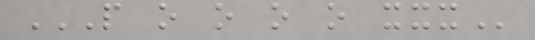P O O O O XXX
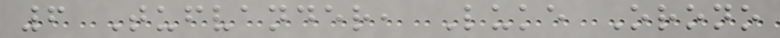6 Tufvander, Luke Orono
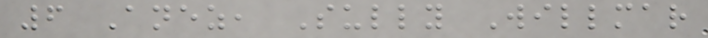6 Anez, Sully Willmar
